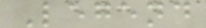Legend
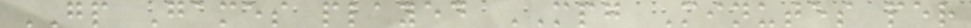GP Games played MPG Minutes per
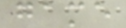game
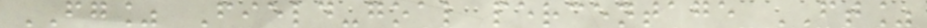FG% Field-goal percentage FT%
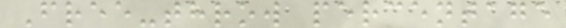Free-throw percentage
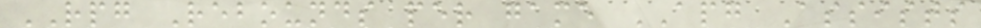RPG Rebounds per game APG Assists
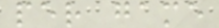per game
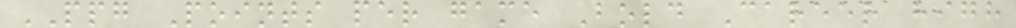PPG Points per game Bold Career high
